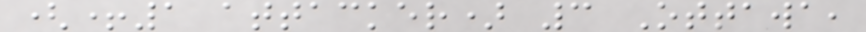(+1 attacker) 3 Ottawa,
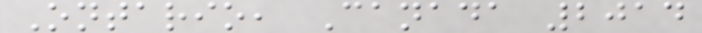Ontario, Canada 2014
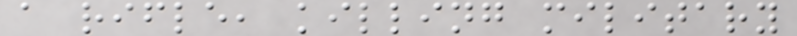a rifle, killing military
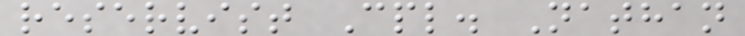reservist Cpl. Nathan
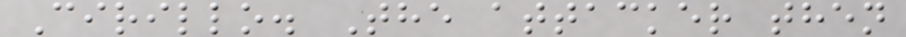Cirillo. The attacker then
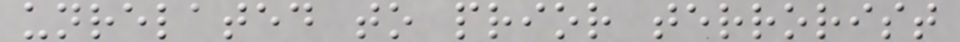unrelated to prior terrorist
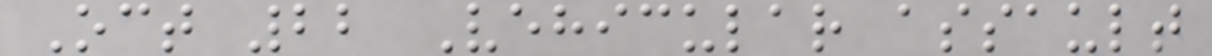Oct 22 Vehicular assault
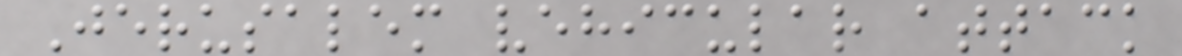Jerusalem vehicular attack
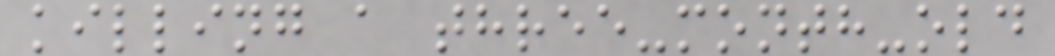killing a three-month-old
